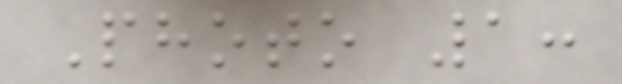Photo 1:
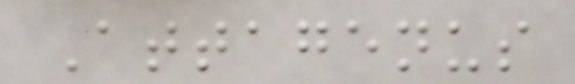Attagenus
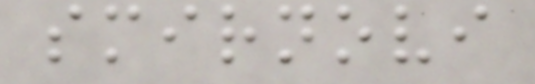smirnovi
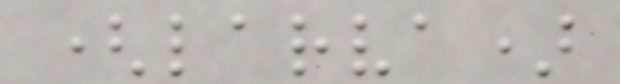(larva)
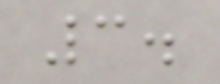3.
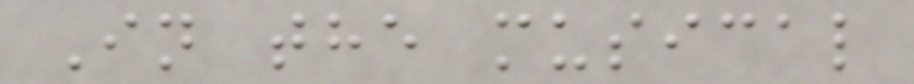In the musical
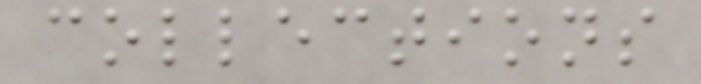collections
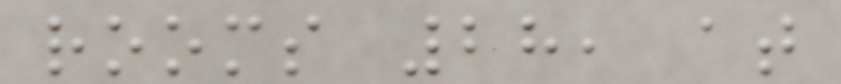rooms 28, at
